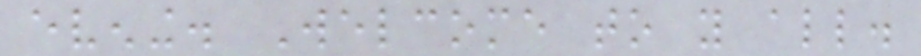evening. Welcome to you all.
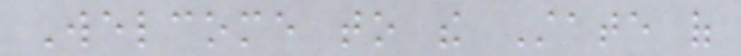Welcome to the State of
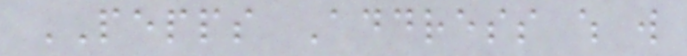PEPPS Address which will
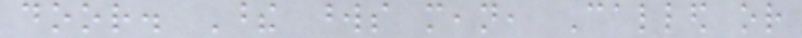door. These words mean, Called or
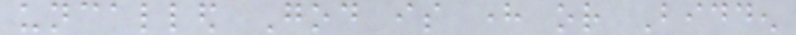uncalled God is here or Bidden
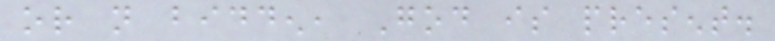or not bidden, God is present.
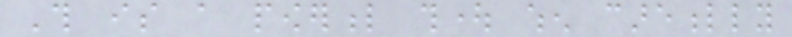This is a powerful thought when carefully
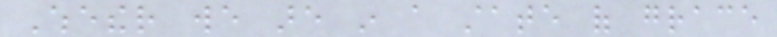Whether we are in a state of grace
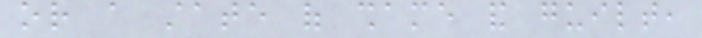or a state of shame and guilt,
